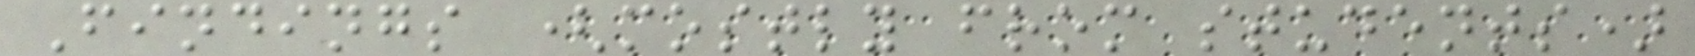Findings (mostly from students)
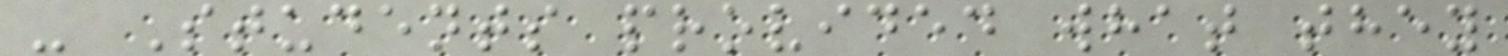- Students provided what they
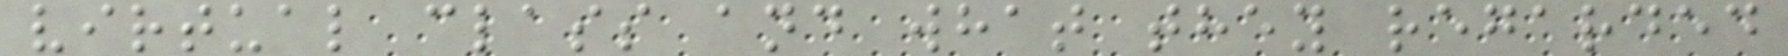virtual class and what they regarded
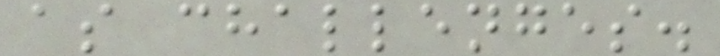as challenges.
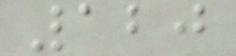120
